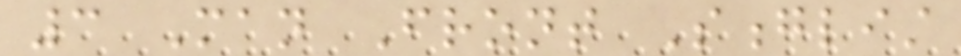3 Man Front Songlist
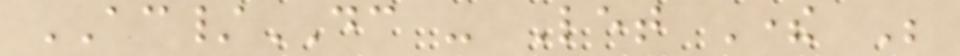AC/DC - Let There Be
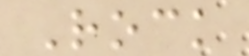Rock
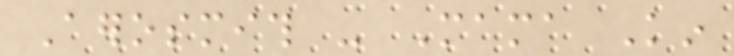Aerosmith - Mama Kin
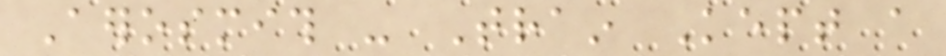Aerosmith - Train Kept a
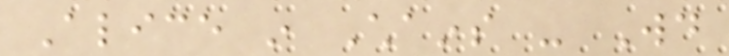Alice in Chains - Would
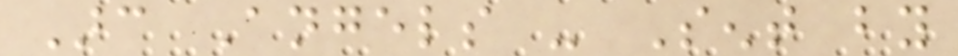Arc Angels - Sent by
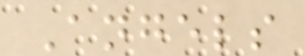Angels
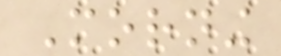Morning
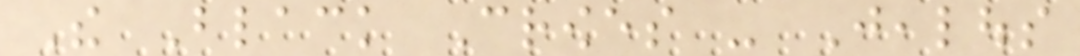The Black Crowes - Jealous
